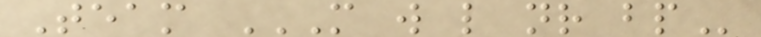Team M W L NR BP
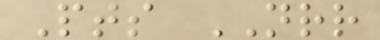Pts NRR
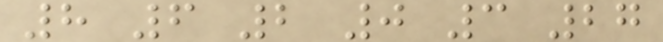8 6 2 0 3 27
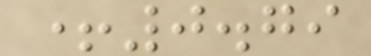+0.79
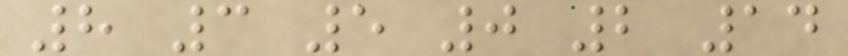8 3 5 0 2 14
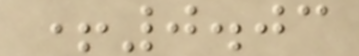+0.03
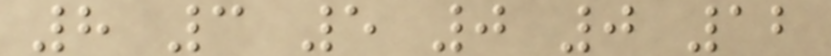8 3 5 0 0 12
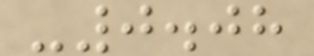-0.08
